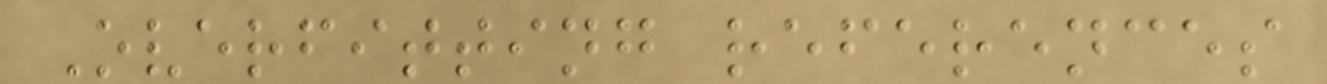Overfitting references
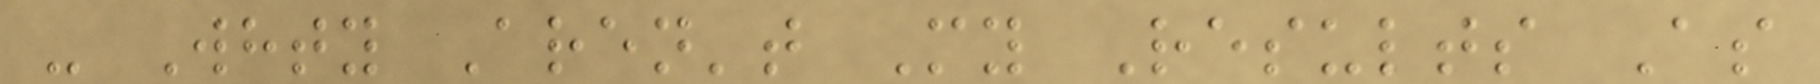- Whty Aren't My Results As
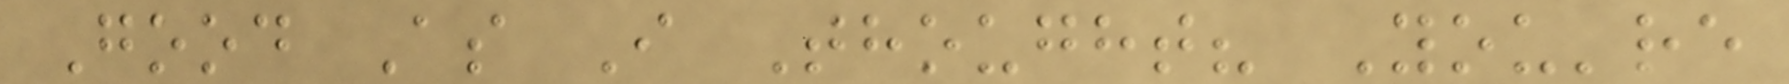Good As I Thought? You're
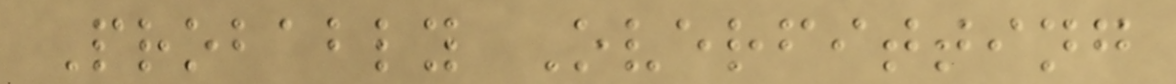Probably Overfitting
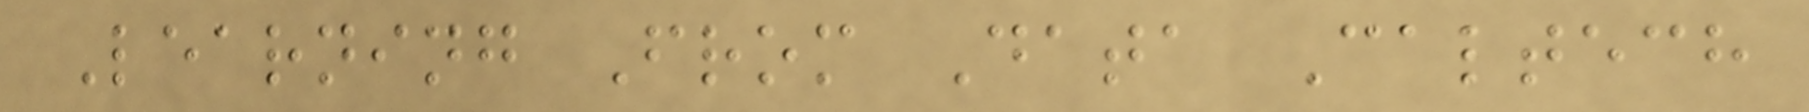Learning From Data Caltech
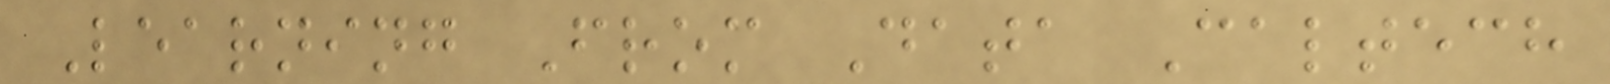Learning From Data Caltech
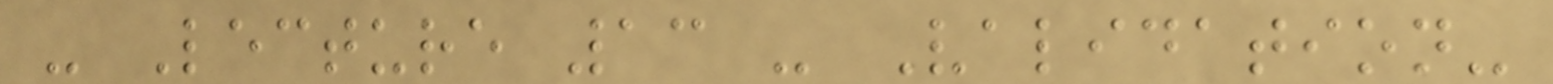- Lecture 13 - Validation-
